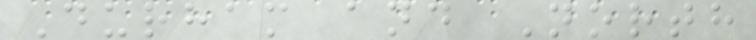Durham and North
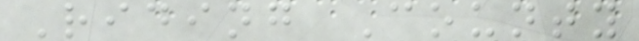Riding County
